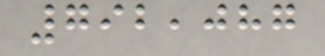792,087
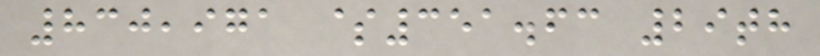830,971 $351.63 29th
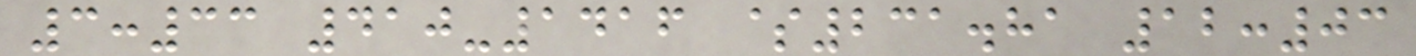3:33 410-1416 $231.81 12:03
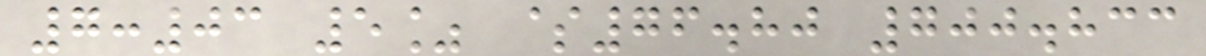7:03 5% $76.80 700.833
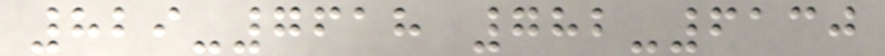829-7618 782-6130
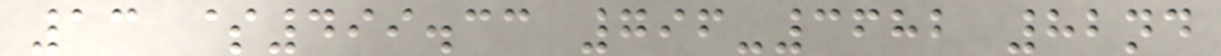13 $499.33 796-3682 82nd
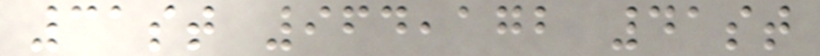31st 964,172 41st
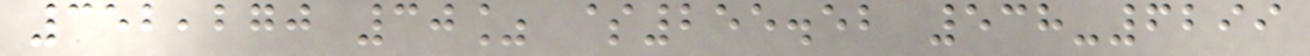352,270 30% $255.52 538-6299
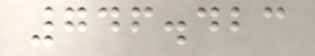746.423
